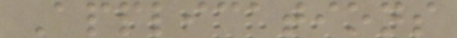Applications
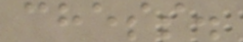chess.
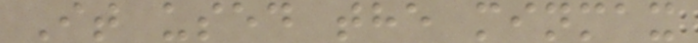It used the minmax
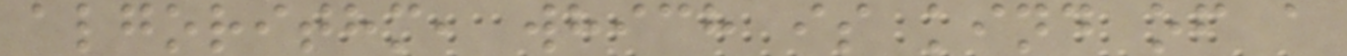algorithm, which is kind of a
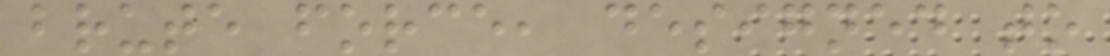brute force, designed to
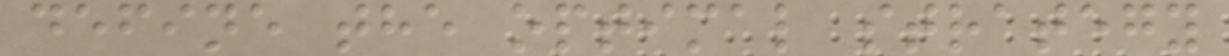define the optimal strategy
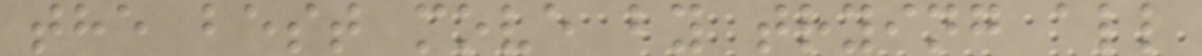the best move by trying all
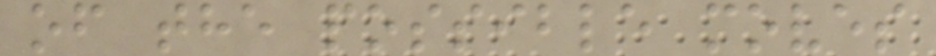of the possible moves
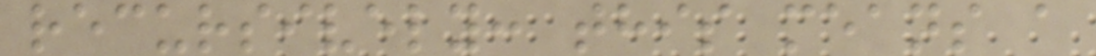recursively: this means a
